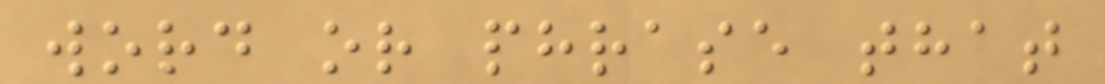word or phrase that
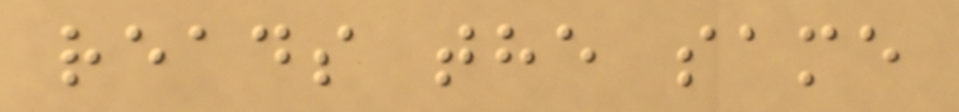reads the same
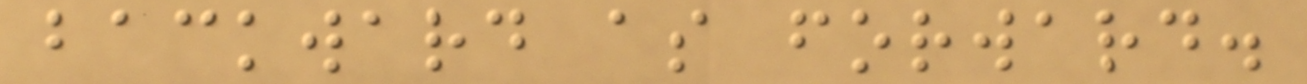backward as forward.
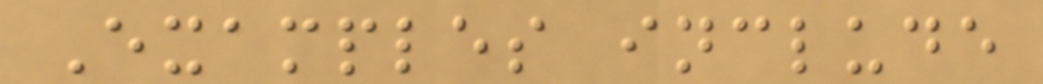Examples include
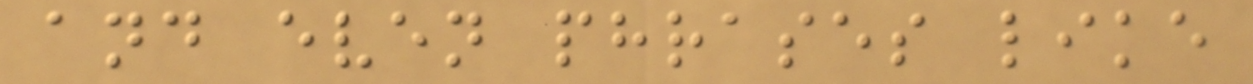and even phrases like
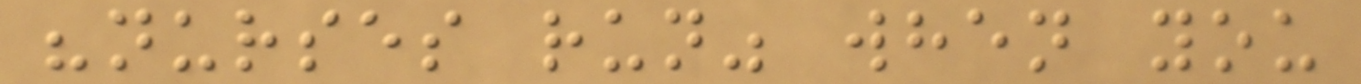"nurses run" when you
